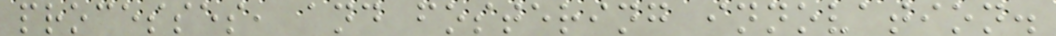processes, and fostering innovation.
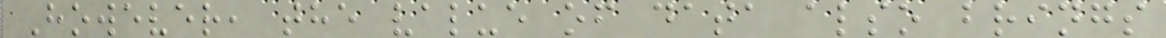However, the value of data also brings
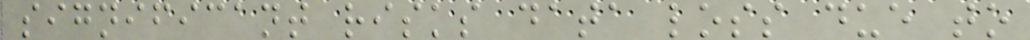significant risks data loss due to
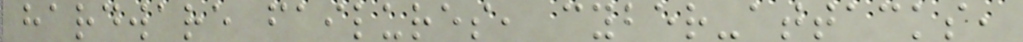hardware failures, cyber-attacks,
